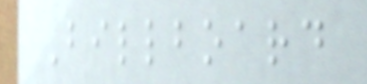Billboard
